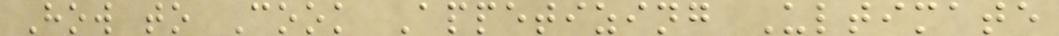How to Cook Appetizing Ultimate
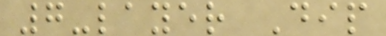7-layer Dip
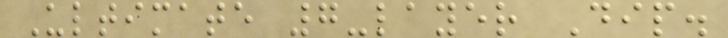Ultimate 7-layer Dip.
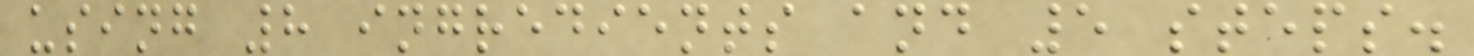using 8 ingredients and 5 steps.
